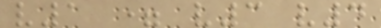v1 = v3 v4
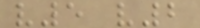v5 v2
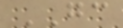GC
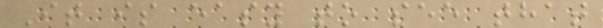It is easy to see that
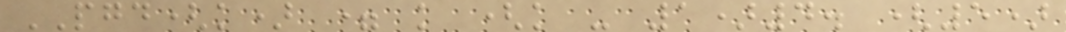PGD(k) = k (k - 1)4. (5)
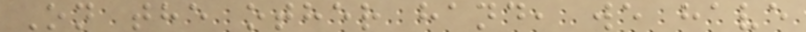On the other hand, we have
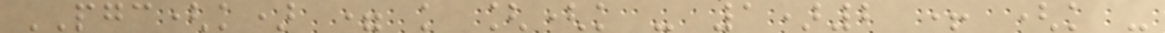PGC(k) = k [(k - 1)2 + (k -
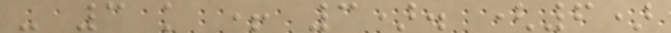- 3 k + 3). (6)
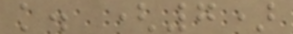k. (7)
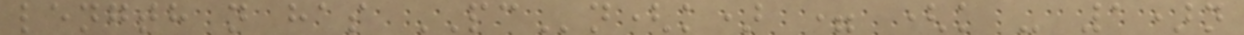length n has PCn(k) = (k - 1)n
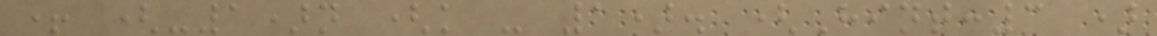+ (-1)n (k - 1). (Hint:3 )
